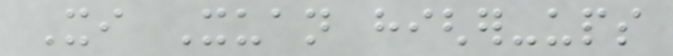Xi Xuan higher-ups
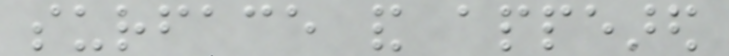surface and appeared
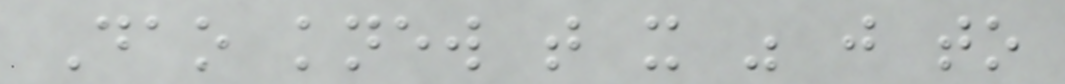Dao knew that it was just to
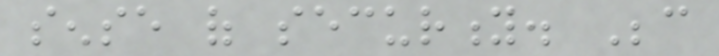sense of security. Because
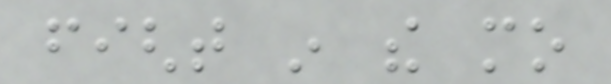fight in the mo
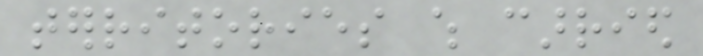territories which carried
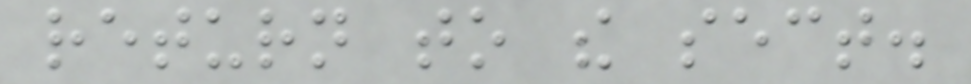return to the sect.
